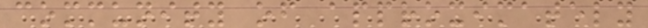community of approximately
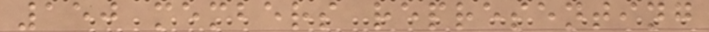150 members representing
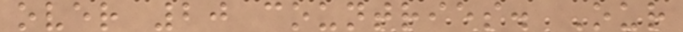over 20 countries. Our
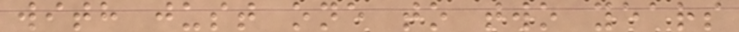with just one to two years
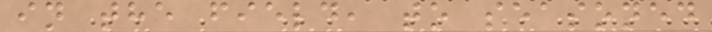in the field, to seasoned
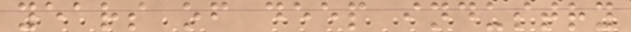years of deep industry
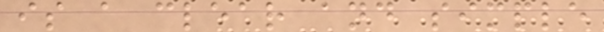is a clear and simple
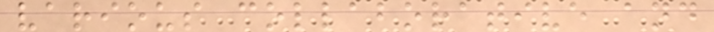various collaborative and
